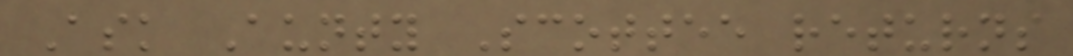Ask Aunty Scottee returns
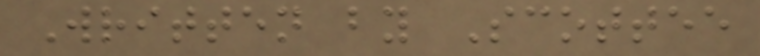Written by Scottee
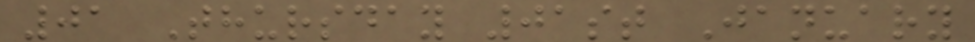01 Thursday 01st January
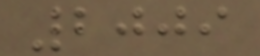2009
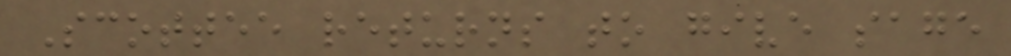Scottee returns to give sage
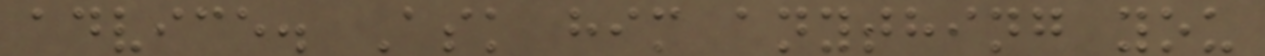advice. Ask him anything you
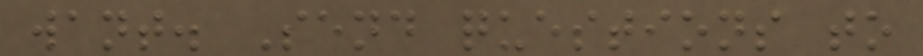want. Send questions to
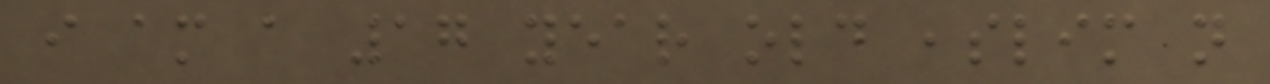i am a 17 year old ,slim n
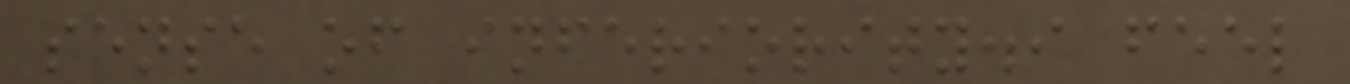sense of inferiority.i feel
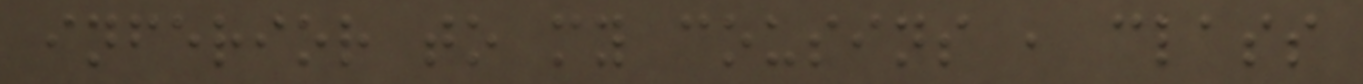inferior to my cousins , class
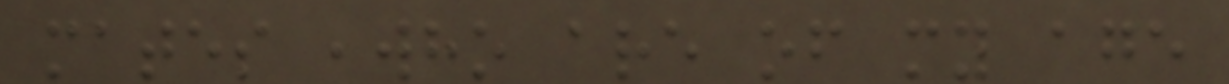mates ,who are of my age
